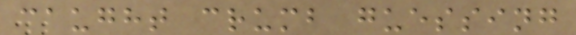caught crumb guessing
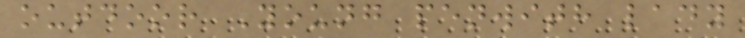outdoor Young penwith lady
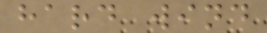hard wind
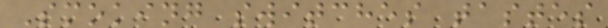Smoking switches tastes
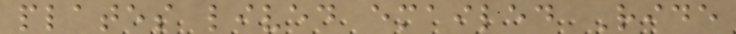plates lived emailed Ride
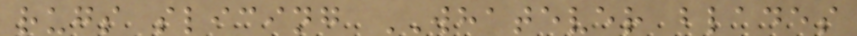rugs slicing WHATEVER blades
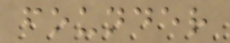founder
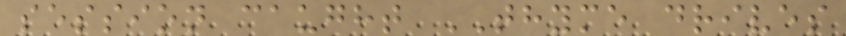session caught THYME drives
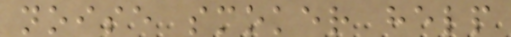noise smoker help
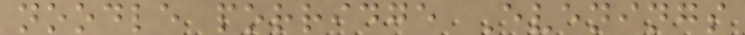noodle porridge Evenings
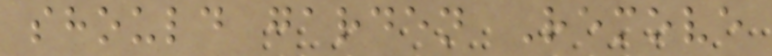should garden Remove
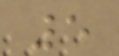5
